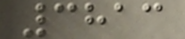3813
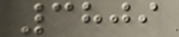3809
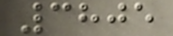3805
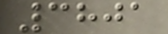3801
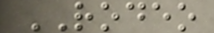RODEO
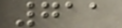711
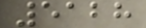5128
